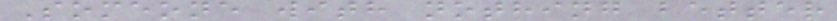Someone with nothing better
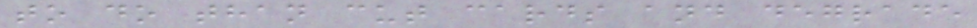to do than cut cards and degrade
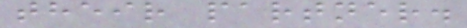their partner.
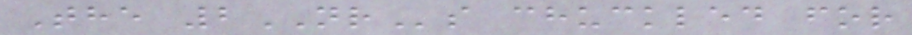The 2NRs chuckled for
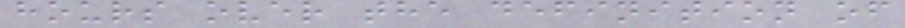hours over the definition of
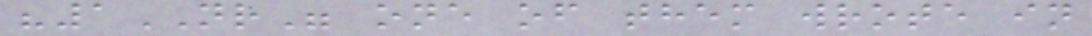"1NR" one of them wrote in
